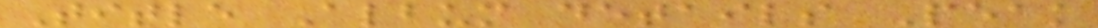Title Album details Peak
